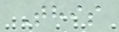This
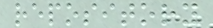repository
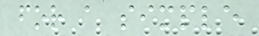for a simple
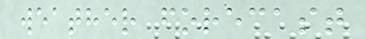weather forecast
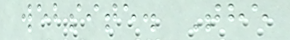website. The
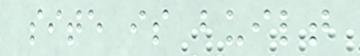site is built
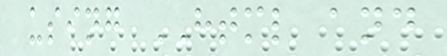using HTML and
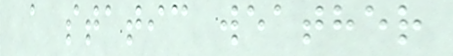a static weather
